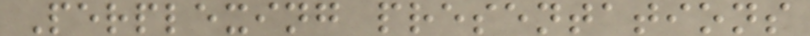Perplexing presentations
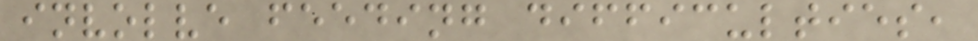involve feeding difficulties,
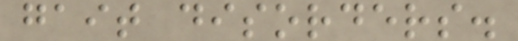gait disorders.
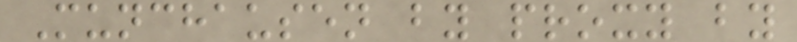Munchausen by proxy by
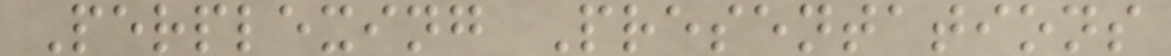Perplexing Presentations
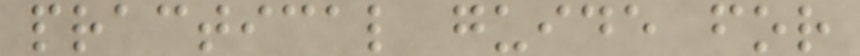practical guide for
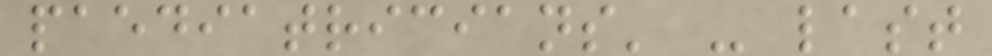paediatricians' - last
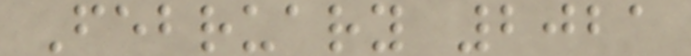February 2021
